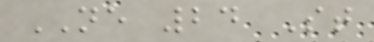NE 24 St
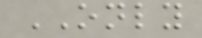ONLY
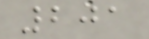201
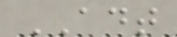ADT
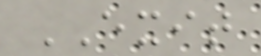EXIT
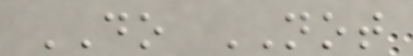DO NOT
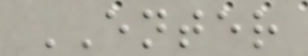ENTER
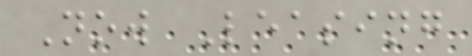Now Leasing
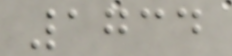1734
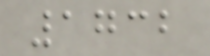1732
